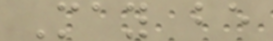May be
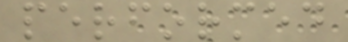performed
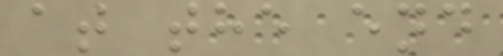at the end
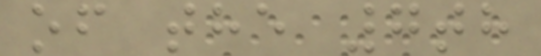of the 7th
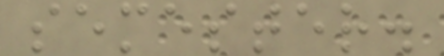semester.
